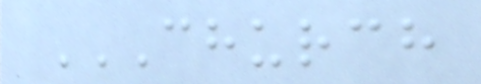CHURCH
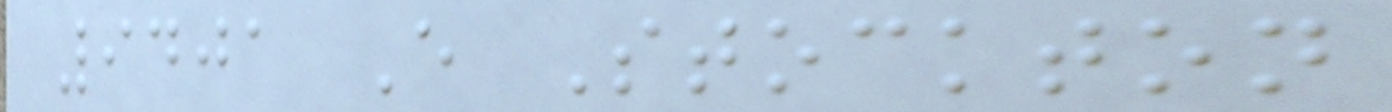9401 E Stockton
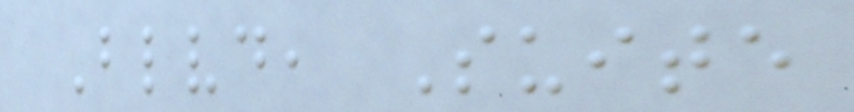Blvd, Suite
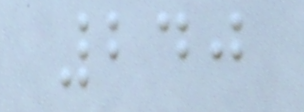240
